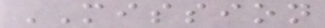MISSION
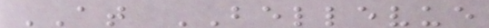AT BELLEVUE
